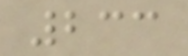233
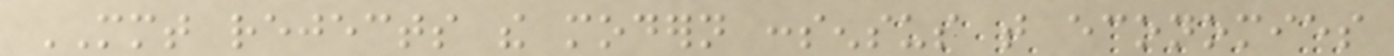MMT rejects the modern consensus that economies
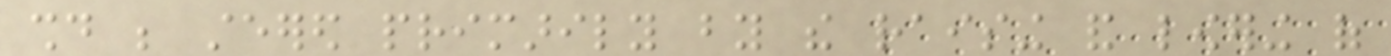should be steered primarily by the raising and lowering of
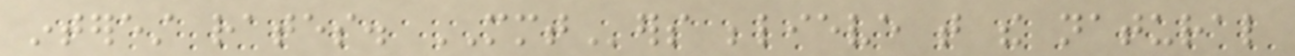interest rates. MMTers believe that the natural
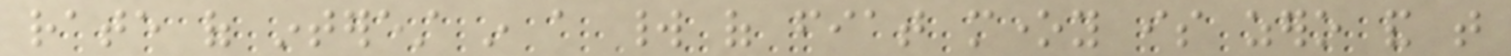rate of interest in a world of fiat money is zero and that
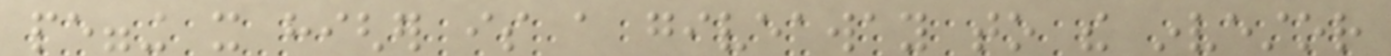pegging it higher is a giveaway to the investor
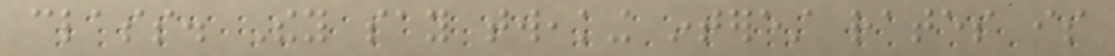class. They say tweaking interest rates is
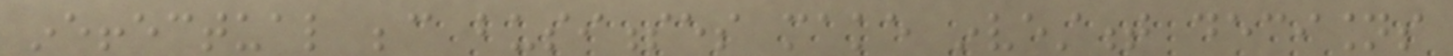ineffectual because businesses make investment decisions
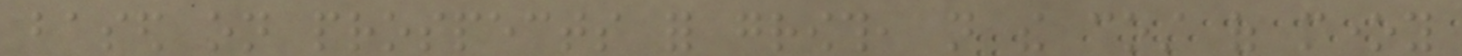based on prospects for growth, not the cost of money
